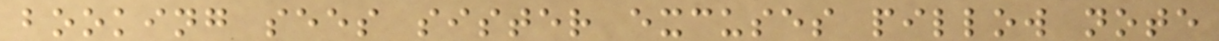booking sees sister excuses pillow note
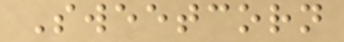Sweetcorn
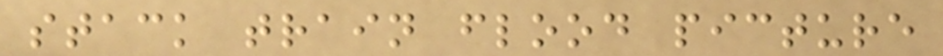stack train flood picture
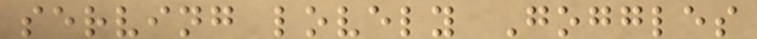serving lovely Goggles
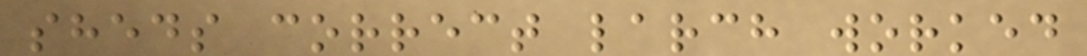sheds correct larch worked
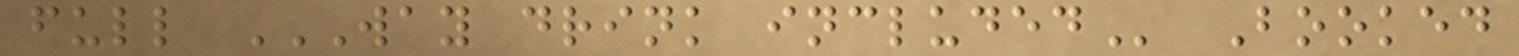full WAY DRINK INCLUDED Booked
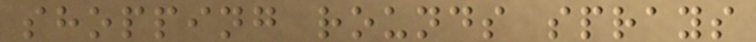shopping rounds sprays
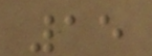15
